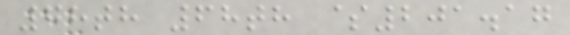78th 68th $201.17
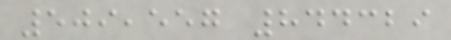509,557 844329
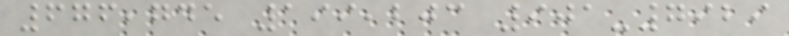676,745 199,203 901-7929
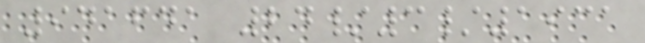941641 24/3/1931
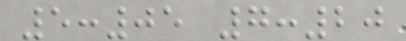5:05 7:20
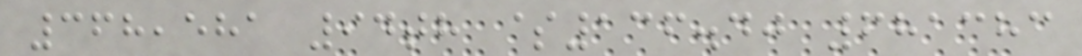368,581 94th $136.40 681383
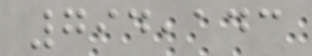794,143
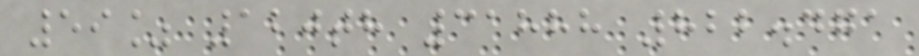59% 120th 31888 822.471
